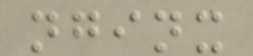nginx
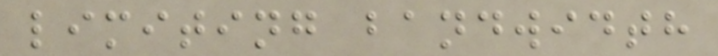limiting bandwidth
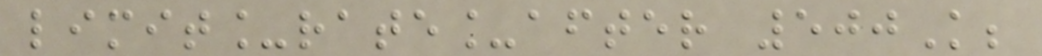limit_rate_after 500K;
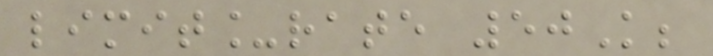limit_rate 50K;
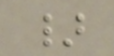}
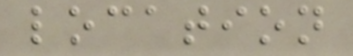location
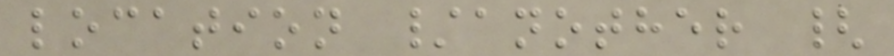location /another {
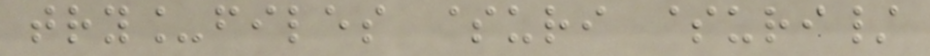try_files $uri $uri/
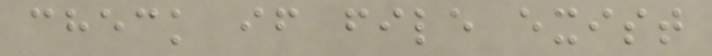check if file exist
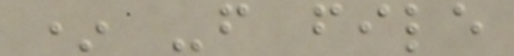* -f file
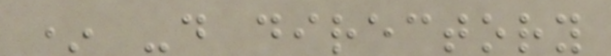* -d directory
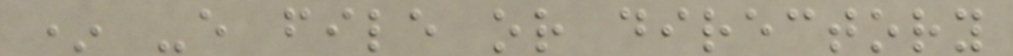* -e file or directory
